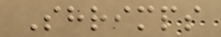Shrimps
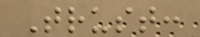Trust:
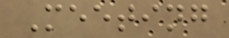Meeting
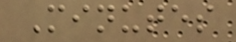Minutes
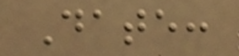Date:
